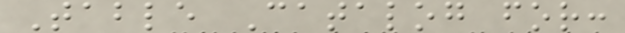Table Catalog for:
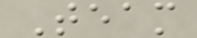Team
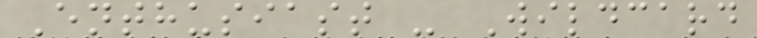Enthusiast - Wildcard
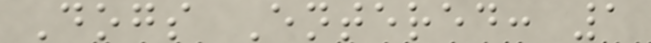Dogs Entered: 1
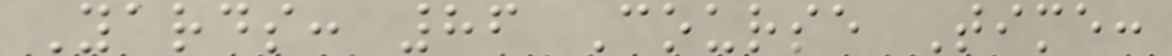Yards: 86 Course Time:
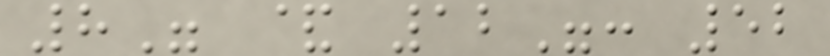8" & 12": 52
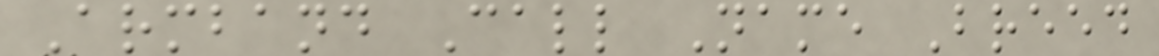Armband Call Name Breed
